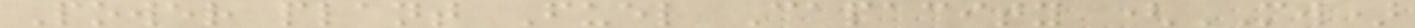Power plant Fuel Capacity (MW)
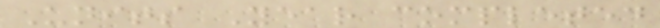Units Year completed
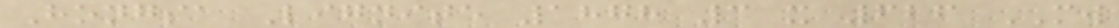Hongsa Lignite 1878 3 x 626 MW
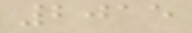2015
